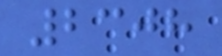2308
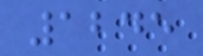1245
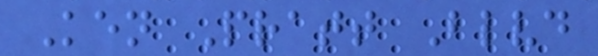Ken Pratt Blvd
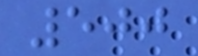500
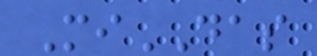MiDAS
